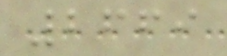2669
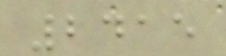2415
